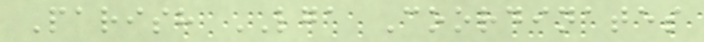Parish LGA Coordinates
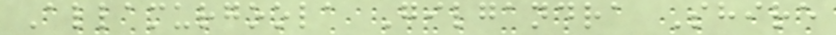Allamurgoola Gilgandra Shire
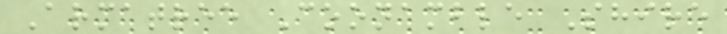Armatree Coonamble Shire
